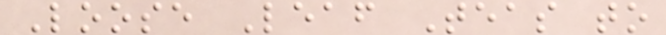Loose Leaf Teas to
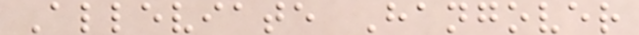Alleviate Hangover
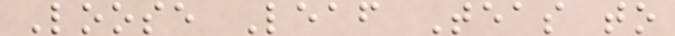Loose Leaf Teas to
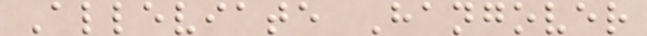Alleviate Hangover
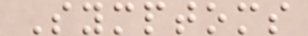Symptoms
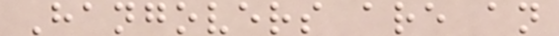Hangovers are an
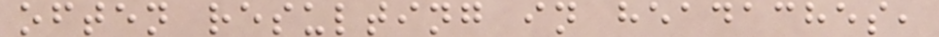often resulting in headaches,
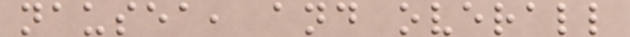nausea, and overall
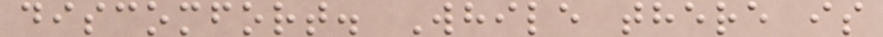discomfort. While there is
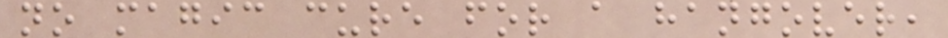no magic cure for a hangover,
